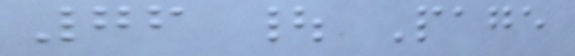76 | Page
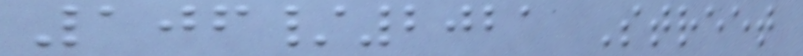106/2021 Street
